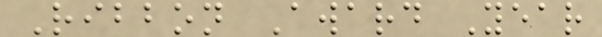Ribbon Award Year
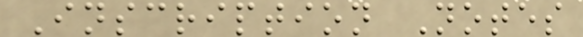Inscription Notes
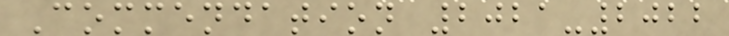Commendation 2021-2022
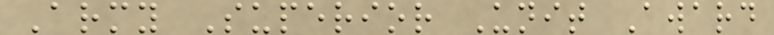Army Superior Unit Award
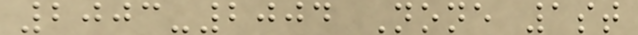2003-2004 None 1st
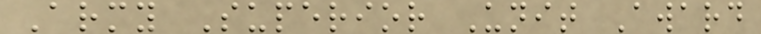Army Superior Unit Award
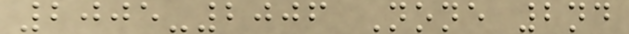2005-2006 None 2nd
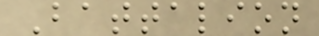Battalion
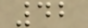42
